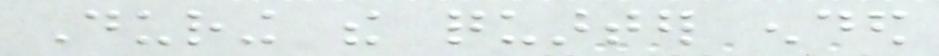During the quarter ended
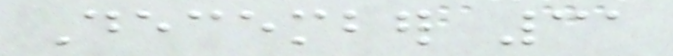December 31
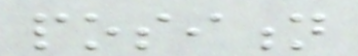position
